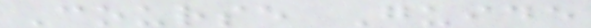Course Guide
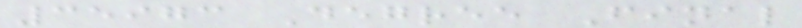35973 Degree Final
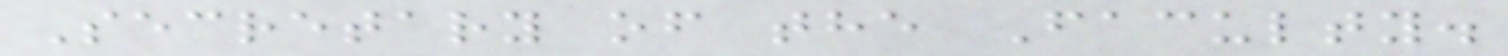Secretary of the Faculty.
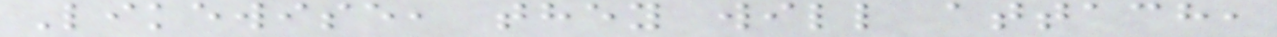Likewise, they will attach,
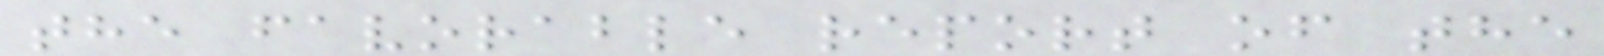the favorable report of the
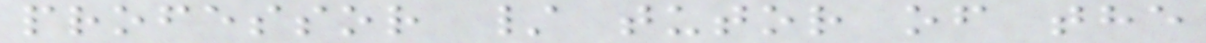professor / tutor of the
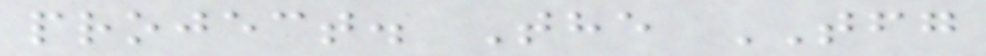project. The TFG
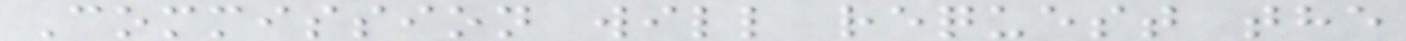Commission will request the
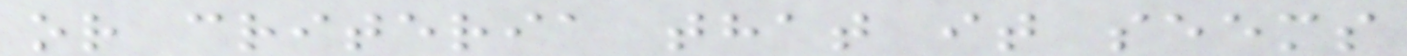or criteria that it seems
